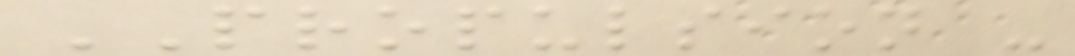PROPULSION -
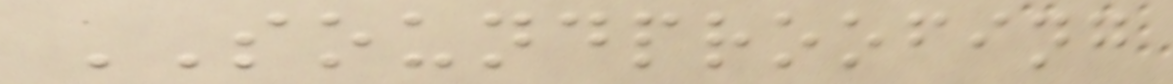SOUNDPROOFING
